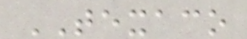TEXACO
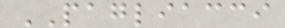PAGLIACCI
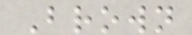Brown
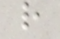r
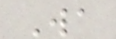Wa
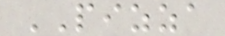PIZZA
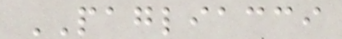PAGLIACCI
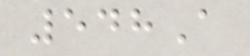548A
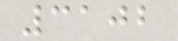3102
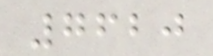7620
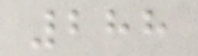288
